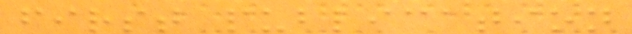first publication
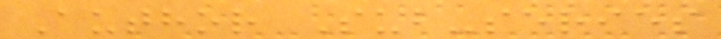Author Sub-series
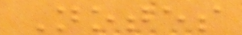Notes
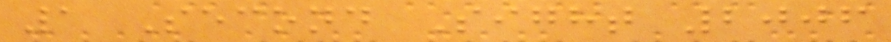1 Second Sight 2006
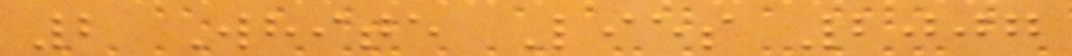2 White Lies 2007
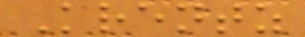Krentz
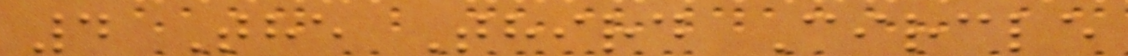4 The Third Circle
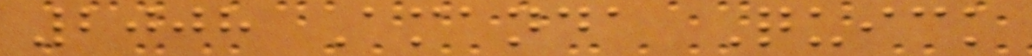2008 Amanda Quick
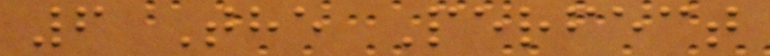6 The Perfect
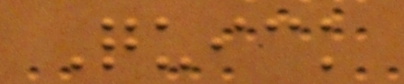Quick
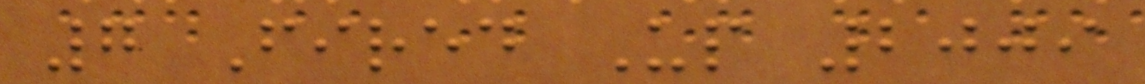7 Fired Up 2009
